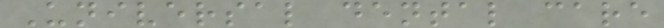Universal dental care
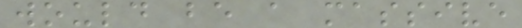would be a massive
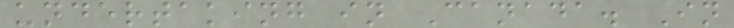undertaking in Canada. In
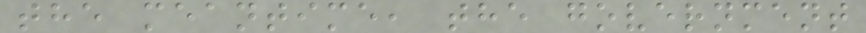the meantime, the government
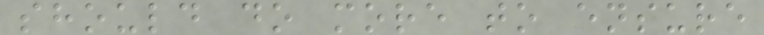should do more to ensure
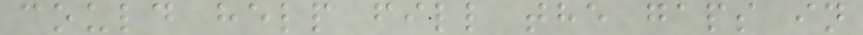could help fill the gaps in
